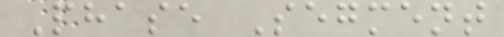Phase Segment
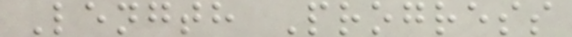Length Progress
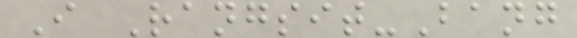I Rangsit-Bang
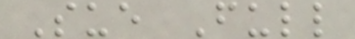Sue Full
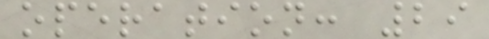operation: 29
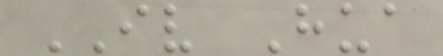IV Hua
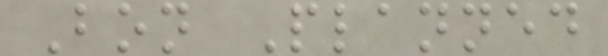Bon Planned
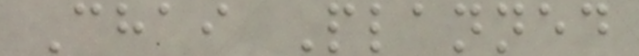Chai Planned
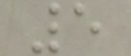5
